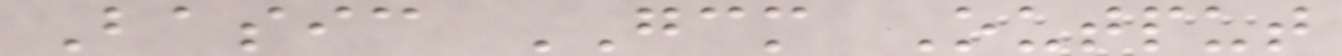Basic GCM Output
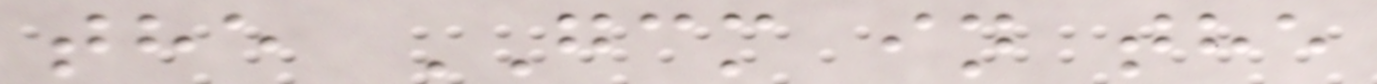the GCM in the
